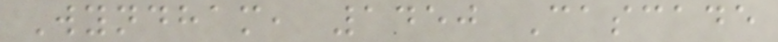Wyndham, 1450 Cascade
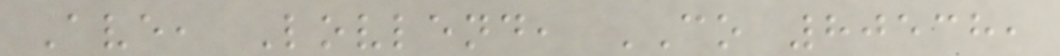Ave, Lovlend, CO 80538,
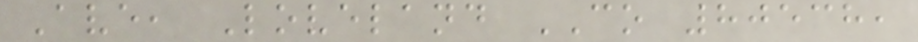Ave, Loveland CO 80538,
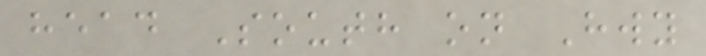head South on Hwy
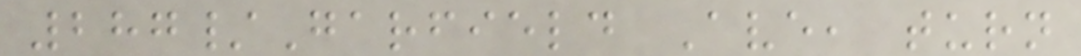287/Garfield Ave, turn
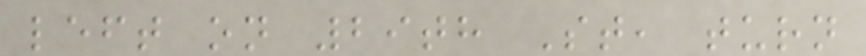left on 29th St, turn
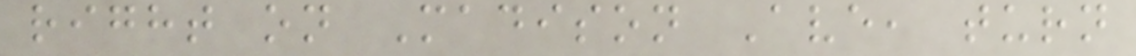right on Madison Ave, turn
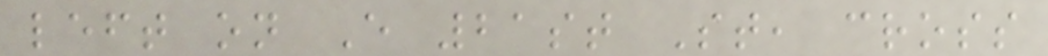left on E 21st St, cross
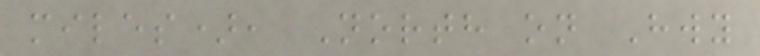miles), North on Hwy
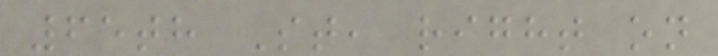65th St, right on
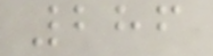286
